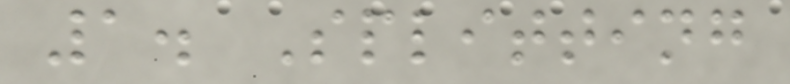1. Splitting
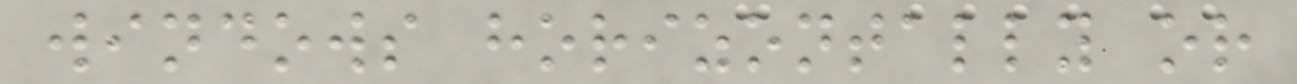windows horizontally or
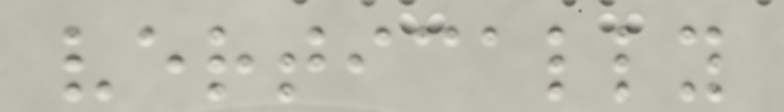vertically
